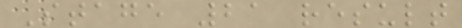Stage 21 result
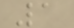1
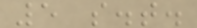5 s.t.
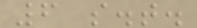6 s.t.
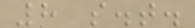8 s.t.
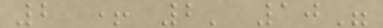2 + 2' 10"
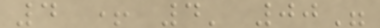4 + 4' 00"
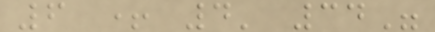6 + 4' 34"
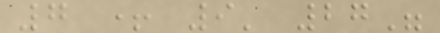7 + 9' 27"
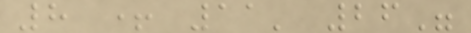8 + 11' 26"
